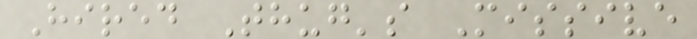Hired Thug's Missive
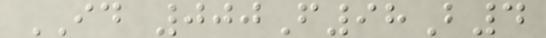ID 000F98B4
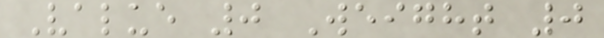Value 0 Weight 0
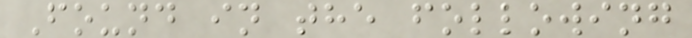Found in the following
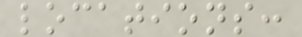locations:
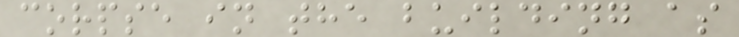corpse in the building as
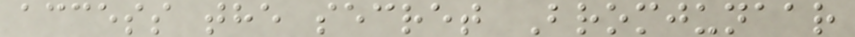access the secret Bromjunaar
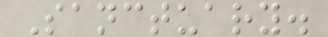Sanctuary.
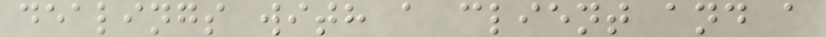dealings with a client and a
